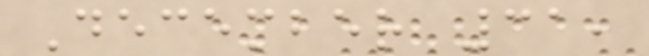December 31,
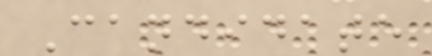Candidate
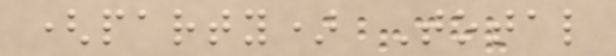(party) Total
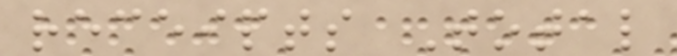receipts Total
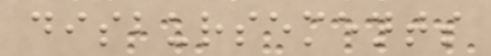disbursements
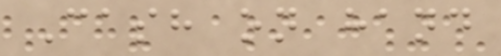Cash on hand
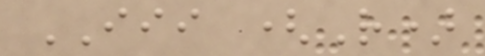III (R)
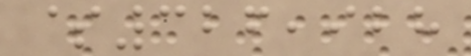$326,928
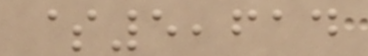$5,614
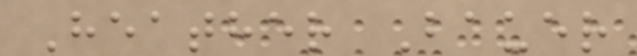Heather Bauer
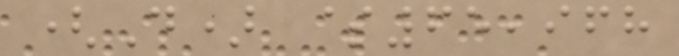(D) $65,968
